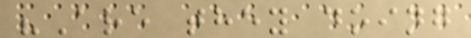"Are they doing
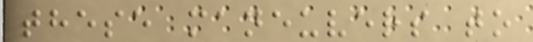these maneuvers to
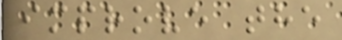improve the
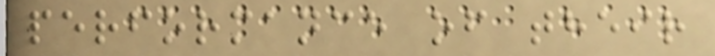performance of their
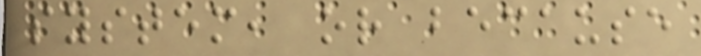system, or because
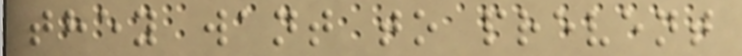they want to prevent
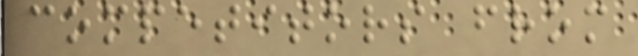competitors from
